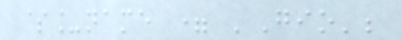$_name = 'Gio';
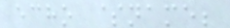echo $name;
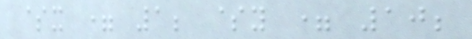$x = 1; $y = 10;
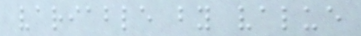variable by value
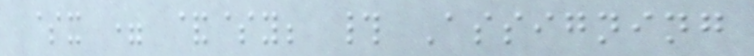$x = &$y; # Assigning
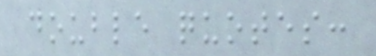double quotes:
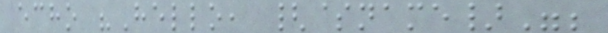echo "Hello, {$name}";
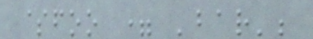$foo = 'bar';
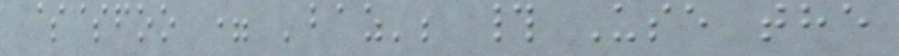$$foo = 'baz'; # Use the
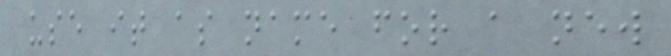use it as name for a new
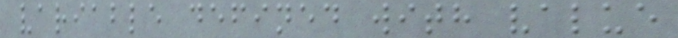variable defined with value
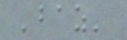'baz'
